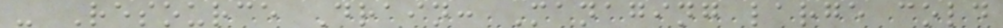- Resource Drain: Managing large cold
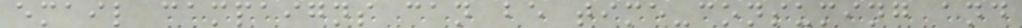email campaigns can be time-consuming and
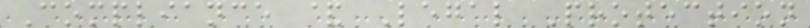Compliance & Legal Protection
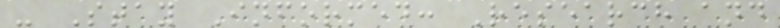- Stay Informed: Research and
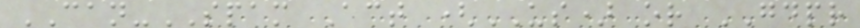CAN-SPAM Act (US) or GDPR
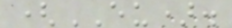(EU).
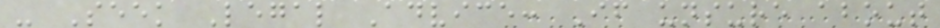- Seek Legal Advice: If unsure about
